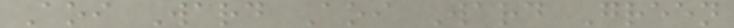Aoi Ward Aoi Ward Green
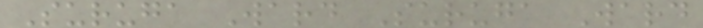Suruga Ward Suruga Ward
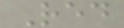Red
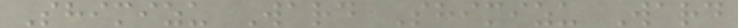Shimizu Ward Shimizu Ward
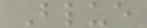Blue
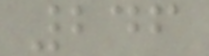246
